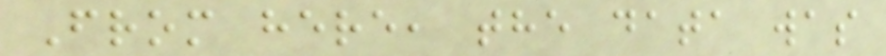From here, the data was
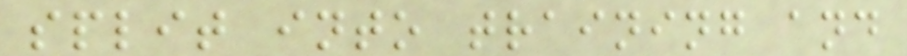split into training and
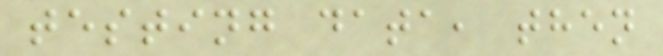testing data, then
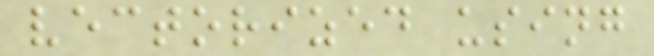vectorized using
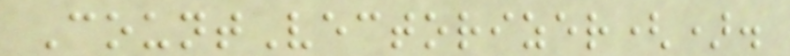CountVectorizer().
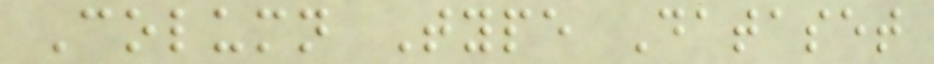Column Type Dataset
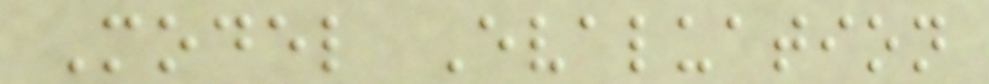Model Evaluation
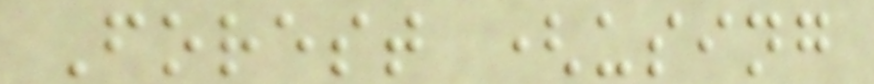Forest (using
